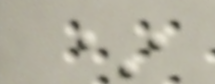*
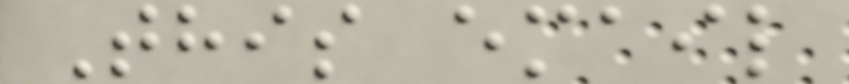This email
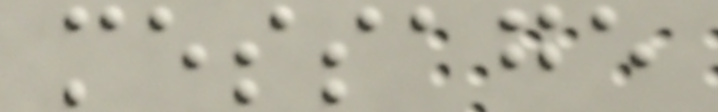message
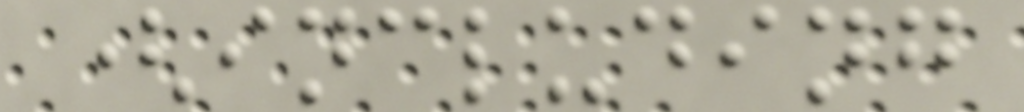(including
